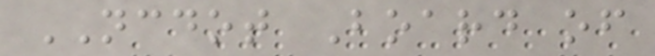NCDOT Board of
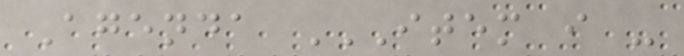Agenda ITEM I -
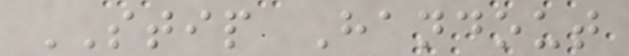STIP Handout
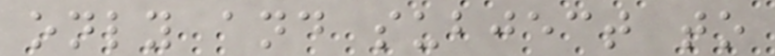only and subject to
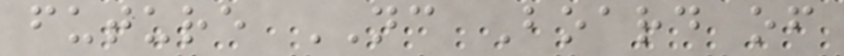future NC Board of
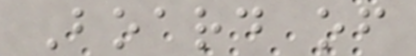Board of
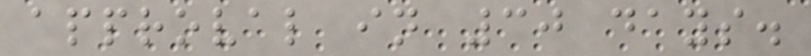approval in 30 days.
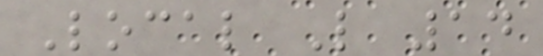Local L 14
